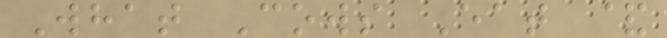What Cows Eat &
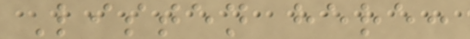Listen here:
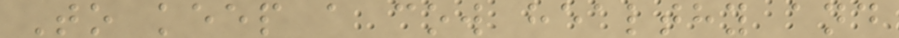To keep a cow healthy and
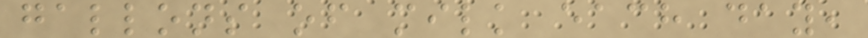gallons of milk each day,
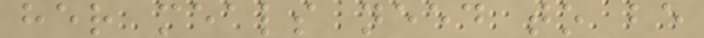her meals need to be
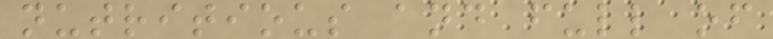nutritious and full of
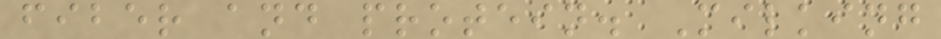fiber and protein. Milking
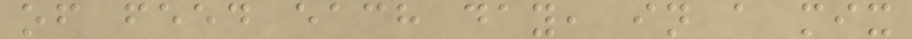of feed each day, in a mix
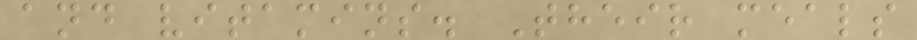and vitamins. Their meals
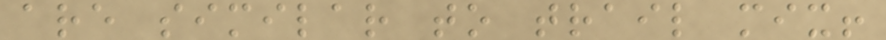are similar to trail mix!
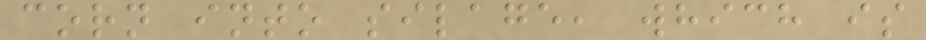corn into silage, which is
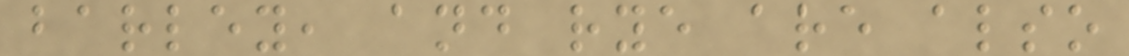barley, and rye are also
